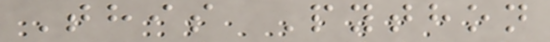This Python
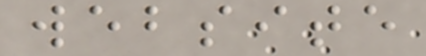website
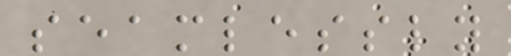seamlessly
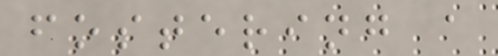fostering a
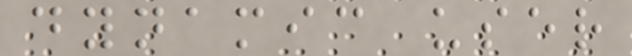dynamic user
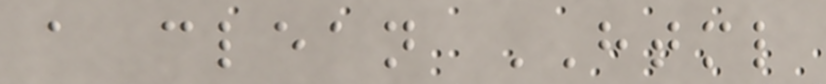a clean HTML
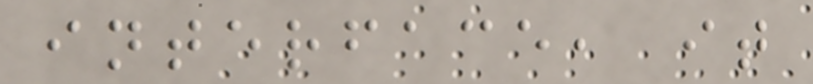interface, it
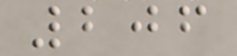206
